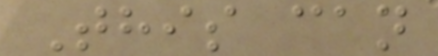This can
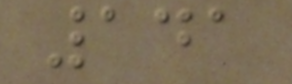141
